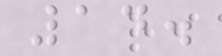14.
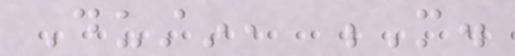Dustin, M.
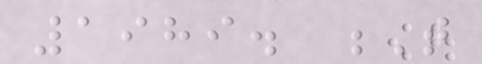1989. T
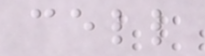cell
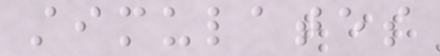stimulates
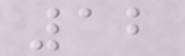12
